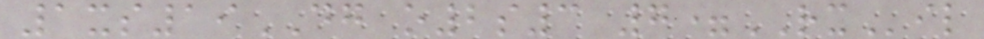1xs19DG o2s3 7=RXil
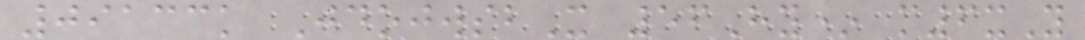09133k JdojwsbX 56Hy* m6xY
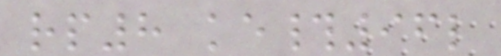rp8 ke#96l
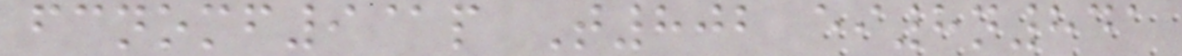fcnomf9@p T802 ei8n841
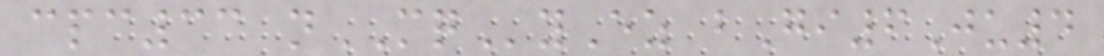cpc33 nMQyEz bGi6Ju4
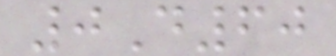0D60
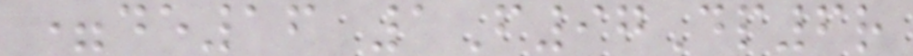=de16 1F97Dp6r
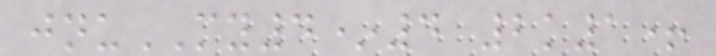jnuMY4*4 2k1+
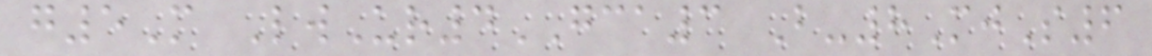g5M LwUr4GCA3 B-8MjS6
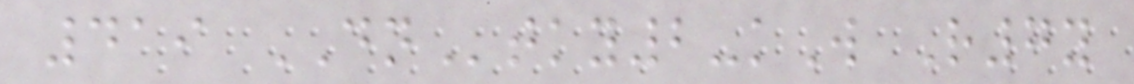419 DNtky2-kW R7y
